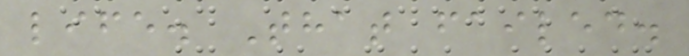life. That failed.
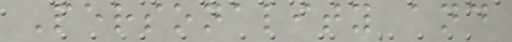Personality and
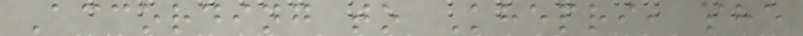According to Khepri, she
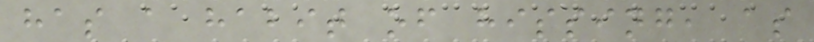has a habit of hissing, as
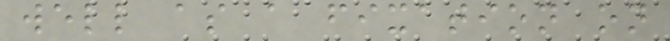well as a fixation on
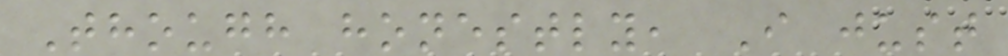Though honestly, I just
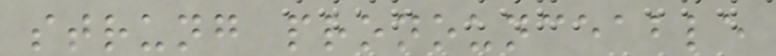strung pronounceable
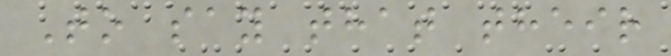To say that their
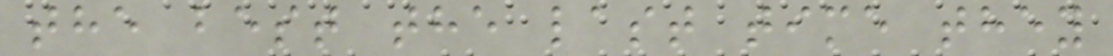the best the last time they
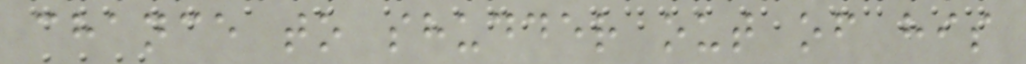chance to shudder out of his
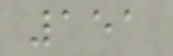151
